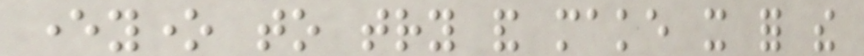everyone to try and make it for the
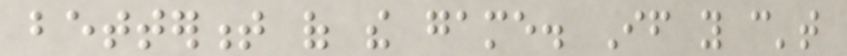betterment of the game. If you can't
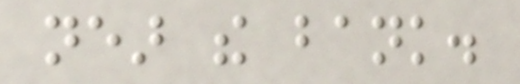near the bank.
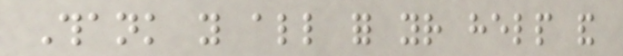Thank you all for your help and
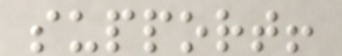support!
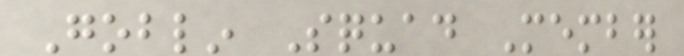Goblin Squad Member
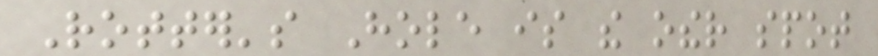Rotter's Hole is the other spot
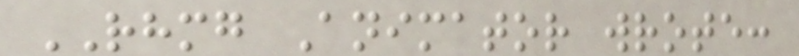RHMG Animator wrote:
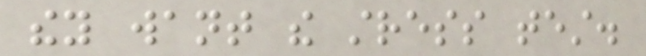they want the stress test.
